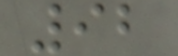92
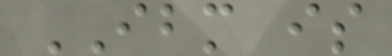IBM is
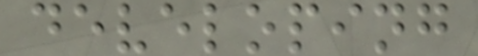developing
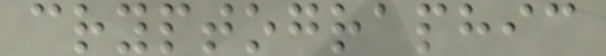cryptographic
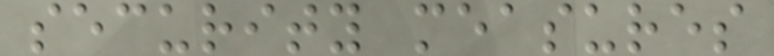security measures
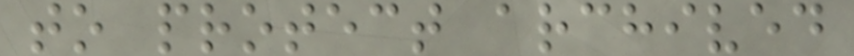to protect archived
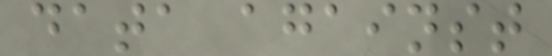data against
